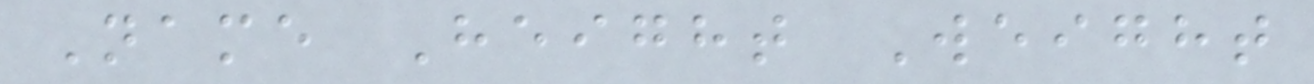Name Height Weight
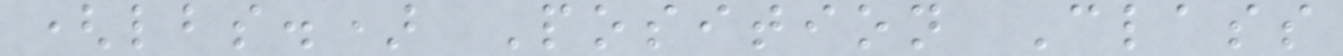(lbs.) Position Class
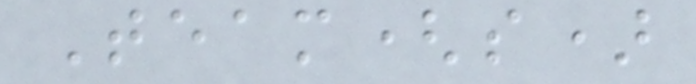Team(s)
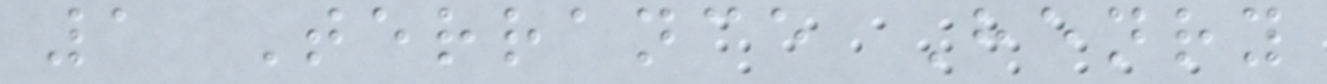1 Terrance Henry
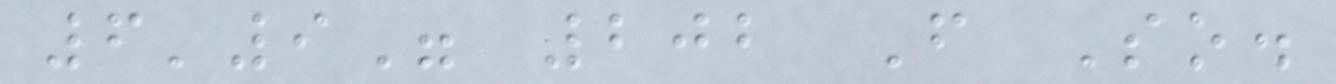6'9" 202 F So.
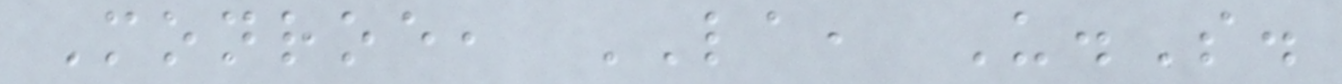Monroe, LA, U.S.
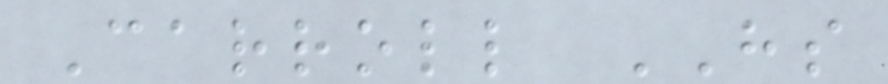Carroll HS
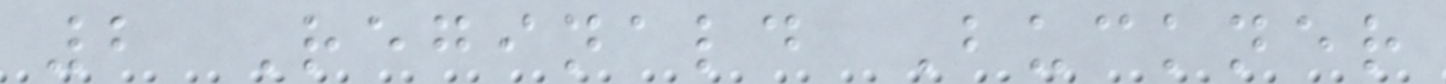2 Reginald Buckner
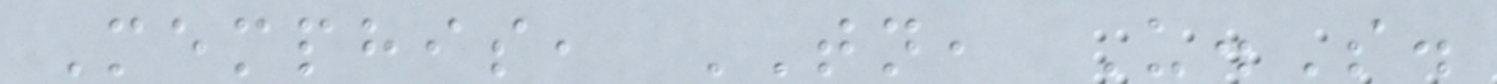Memphis, TN, U.S.
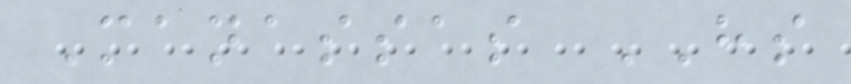Manassas HS
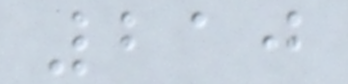210
